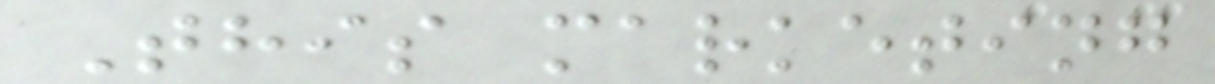This marketing
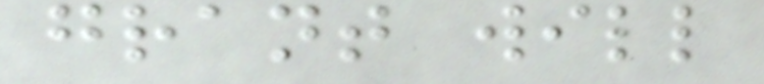grant will
